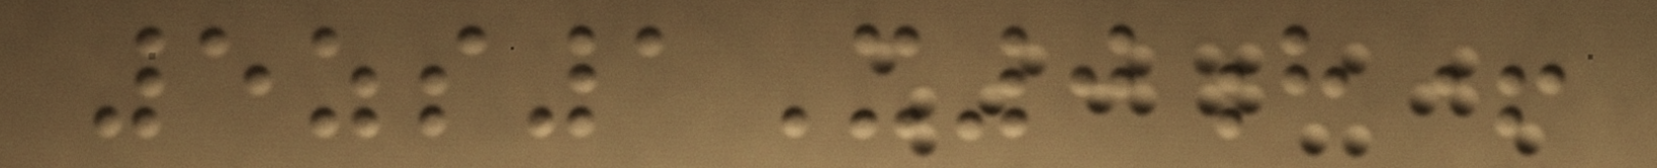5zs1X0h+
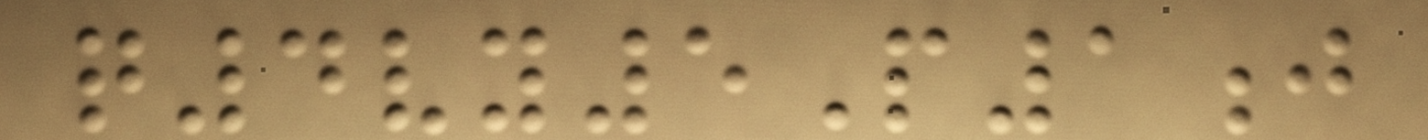q4vy5P1j
